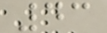43
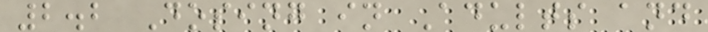2.2 Dosing in Adults and
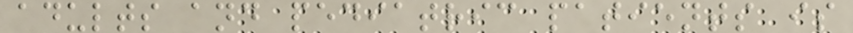adults and pediatric patients is
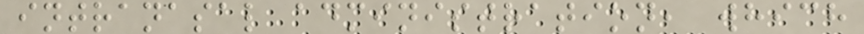intranasal administration, which
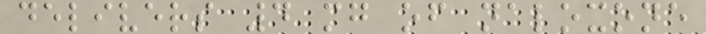delivers 4 mg of naloxone
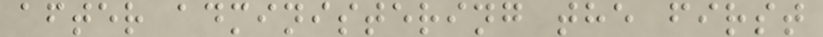after administering the first
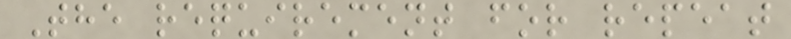The requirement for repeat
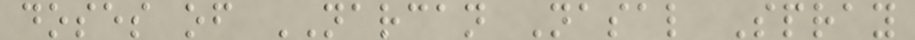doses of NARCAN Nasal Spray
